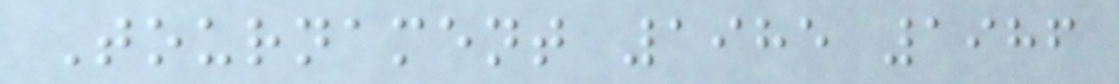Tournament 1985 1986
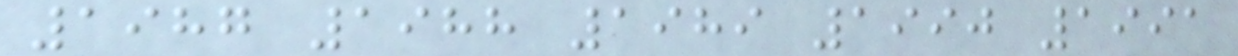1987 1988 1989 1990 1991
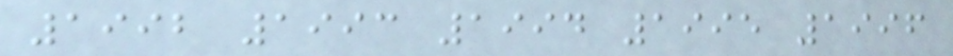1992 1993 1994 1995 1996
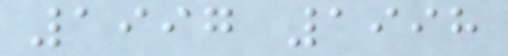1997 1998
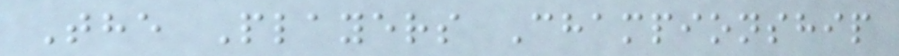The Players Championship
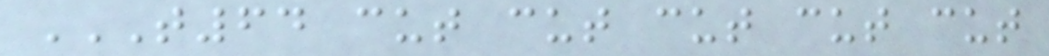T64 CUT CUT CUT CUT CUT
